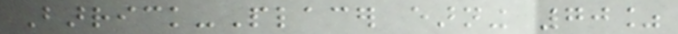Barrick-Placer earning 70%
